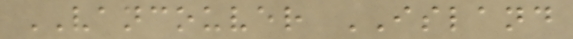VANCOUVER ISLAND
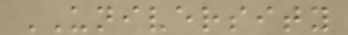UNIVERSITY
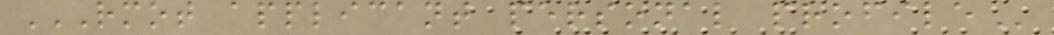RMOT APPLICANT PERSONAL PROFILE
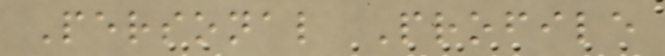Personal Profile
